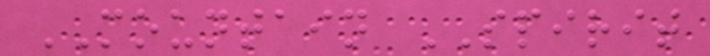MOUNTAIN SPIRIT
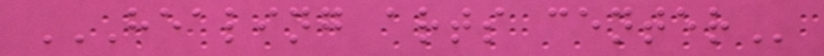HEALING ARTS CENTER
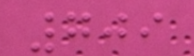709
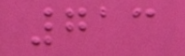713
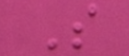S
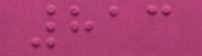813
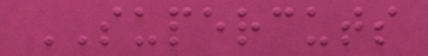SUPERCUTS
